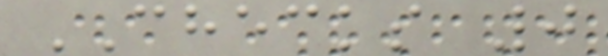CHECKS 0
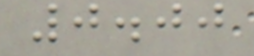0.00
